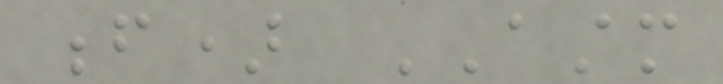f) ASTM
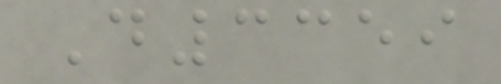D3359
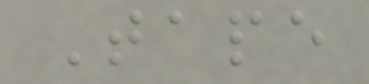Tape
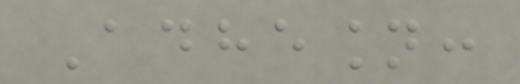Adhesion:
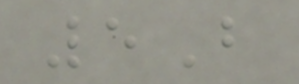5B
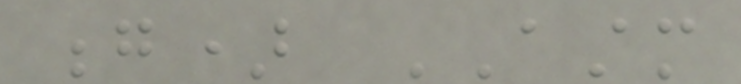g) ASTM
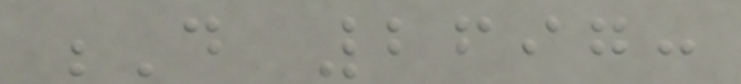D 2697:
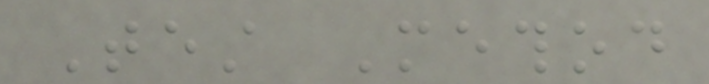Test Method
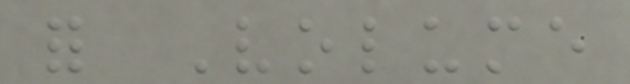for Volume
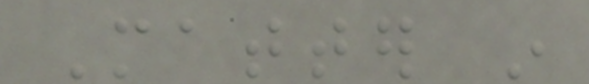Matter in
